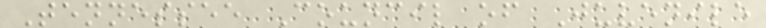Tennessee Council of Juvenile
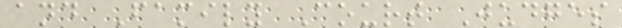and Family Court Judges
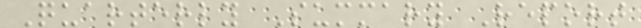Quarterly Summary Report
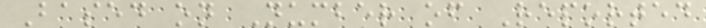Based on Number of Reported
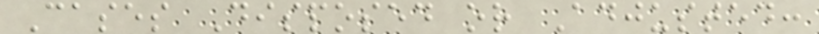Cases Disposed or Adjusted:
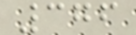376
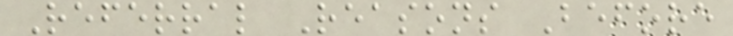Referral Reasons Before
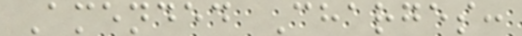Amended Charges:
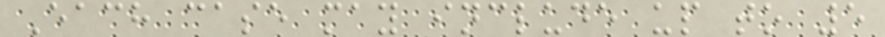Each case may include up to 5
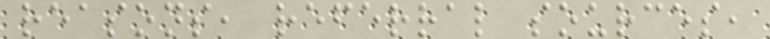reasons, referral sources,
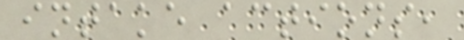intake actions,
